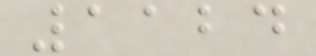1124
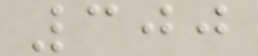300
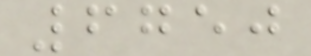6750
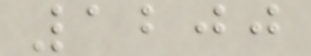1200
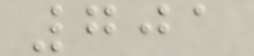701
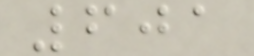601
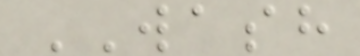WASH
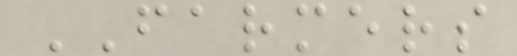FARMERS
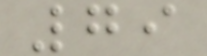79
